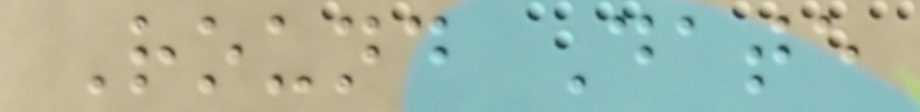Round Date
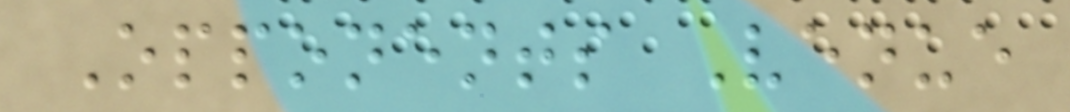Opponents Venue
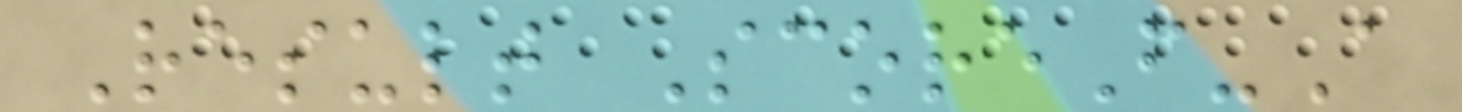Result ScoreF-A
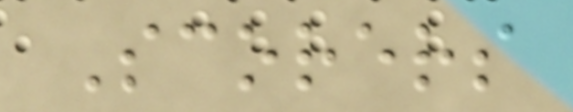Scorers
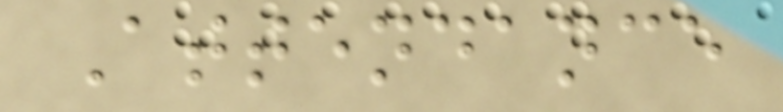Attendance
